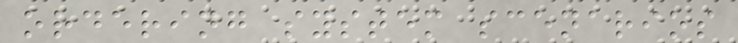ordering system scenarios
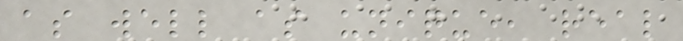as well as unique, real
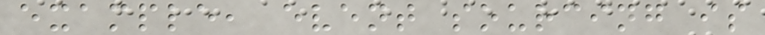example, event sourcing is
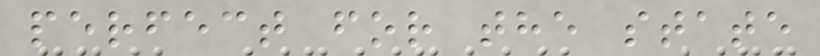perfect for the state
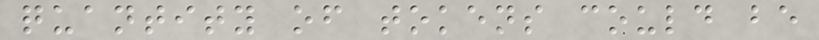quantity of tokens could be
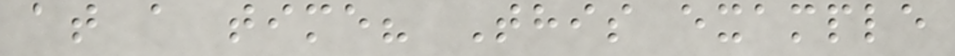at a time? This example
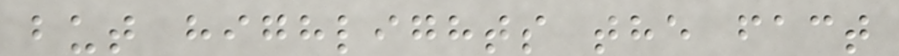but highlights the fact
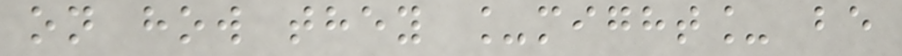on how they _might_ be
